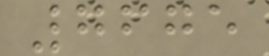7675
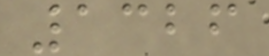1326
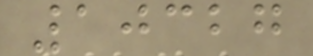10327
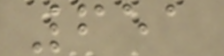651
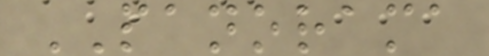PANORAMA
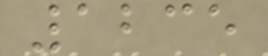1235
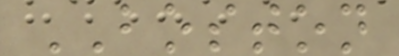BOSTON
